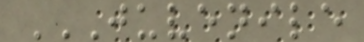JUVENILE
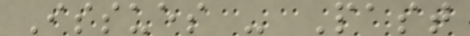Issues - Past
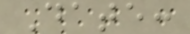Date:
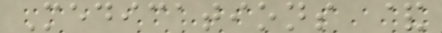Medications &
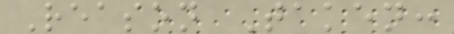Reason Taken:
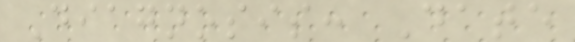Diagnosis: Date
